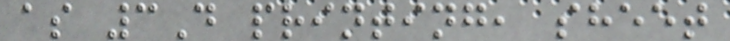as 3D printing, sheet
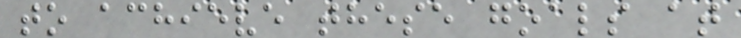to achieve these goals at
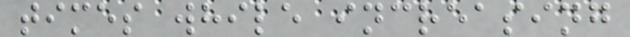times while increasing
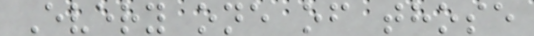Every one of those
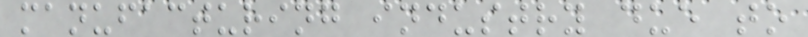manufacturing industry due to
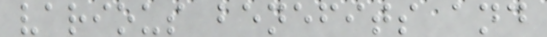various benefits and
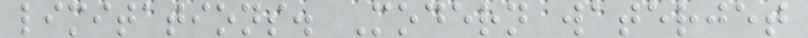limitations. Modern waterjet
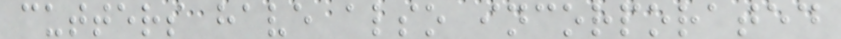cutters have also incorporated
